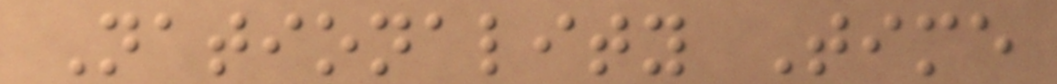Nationality Time
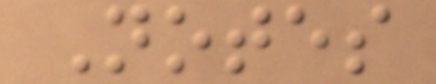Notes
